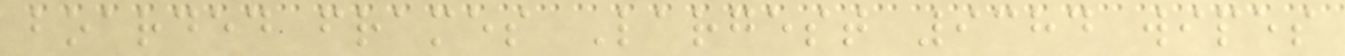boarded frames Largest 9384 wipes
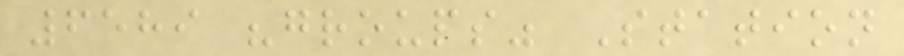6589 "groups" Station
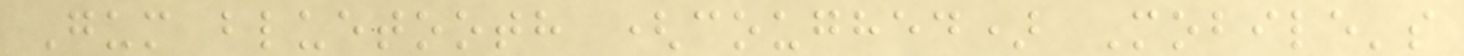Gum bluetooth (coughed) Mobile's
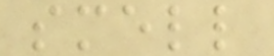smell
